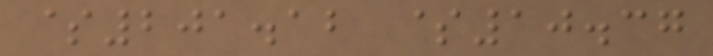$201.12 $10.37
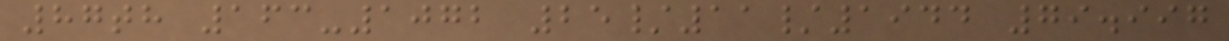87th 163-1072 25/11/1944 79.997
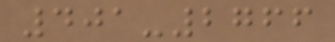401-2766
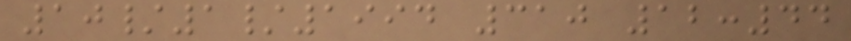10/1/1994 310 12:44
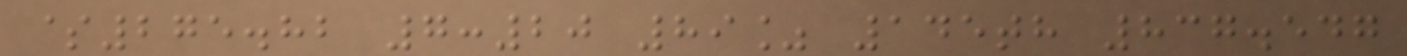$275.82 7:20 89% 145th 837.547
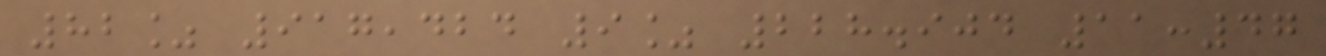82% 917,424 9% 228.904 11:47
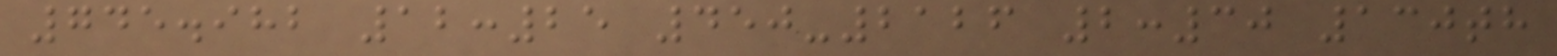745.982 12:25 450-2126 2:30 130th
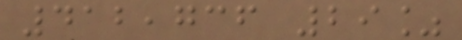412,736 29%
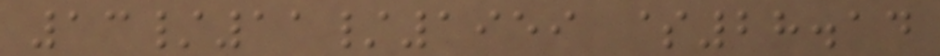13/11/1959 $28.14
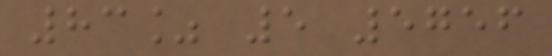83% 5 5756
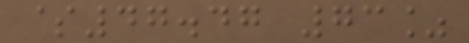$47.47 73%
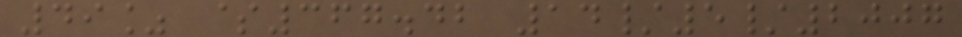49% $367.42 14/5/2007
